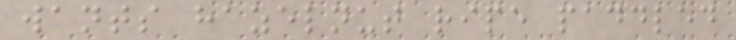wants hazelnut ripe paddled
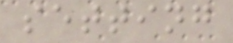setting
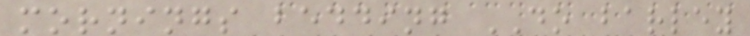mornings bedding DO barley
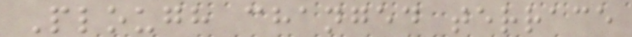Plough changed terrace
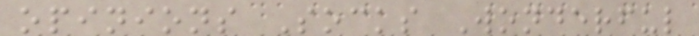opinions Socks Wonderful
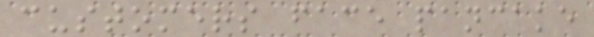customers face pancake
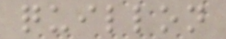quillon
